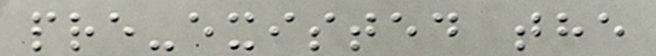pre-existed the
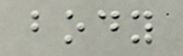body
